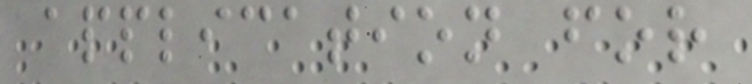application for
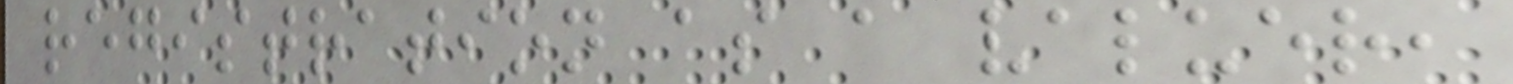registration as a valuer,
